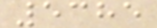5385
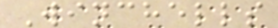Winchells
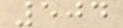504
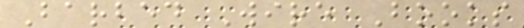Barbed Wire Books
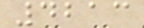4213
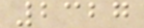2327
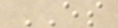ES
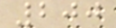200
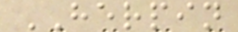HERPIN
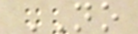NO
